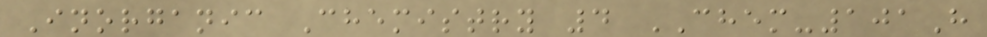Inorganic Chemistry 4 CHEM-101H
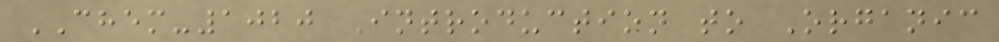CHEM-1020 Introduction to Organic
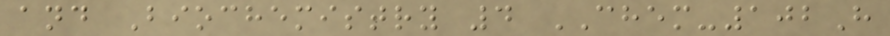and Biochemistry 4 CHEM-102H
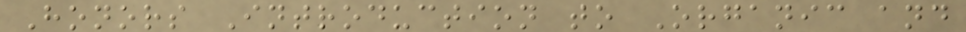Honors Introduction to Organic and
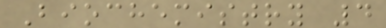Biochemistry 4
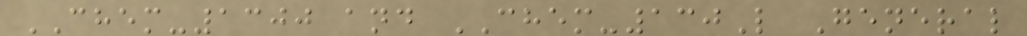CHEM-1300 and CHEM-130L General
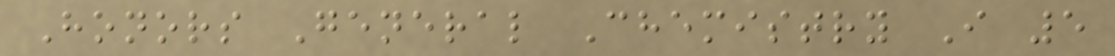Honors General Chemistry I 5
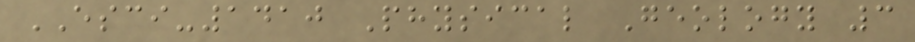ESCI-1410 Physical Geology 3
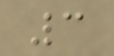3
